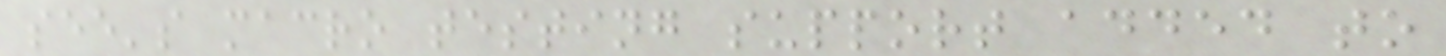see's macro testing support added to
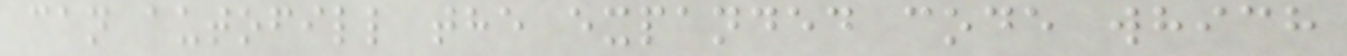can autofill the expanded code which
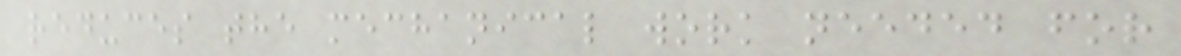reduces the mechanical work needed for
